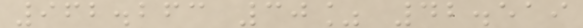962.263 30% 42.519
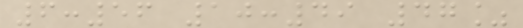6:56 10:49 47%
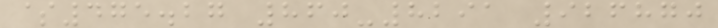$475.27 860-8291 926870
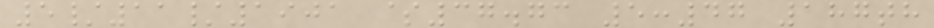5/11/1901 $37.73 5:47 187th
